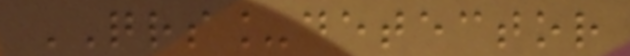QRS_detector
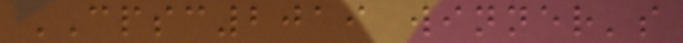CPSC2019 winner's
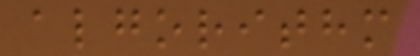algorithm
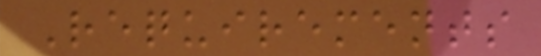Requirements
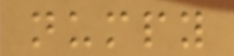numpy
